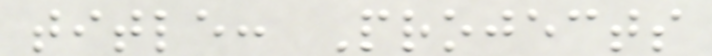title: Projects
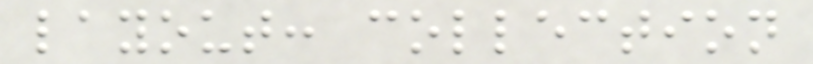layout: collection
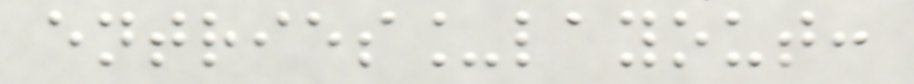entries_layout:
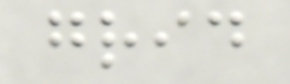grid
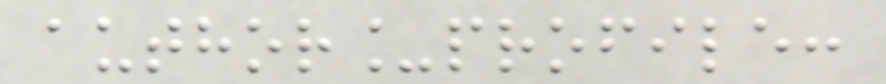author_profile:
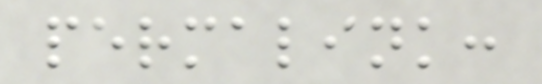permalink:
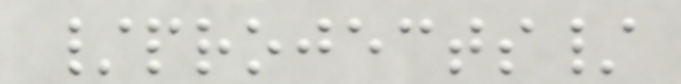/projects/
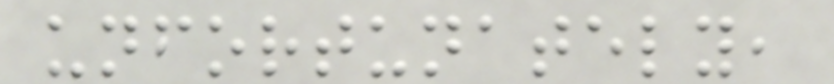unfortunately,
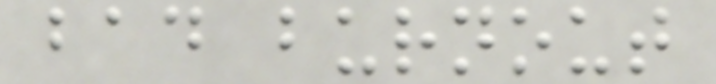bad burnout
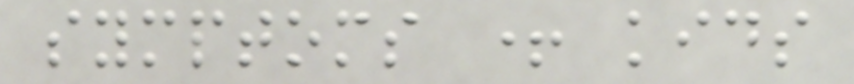symptoms + kids
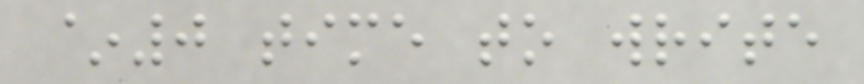~0 time to write
